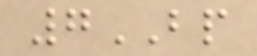7BP
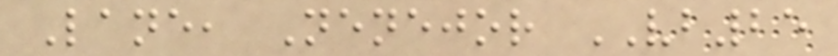Lane, Nenejor VB25
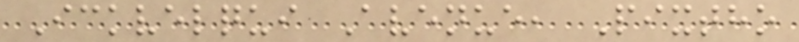Ickvelqui Avenue, Pixtho
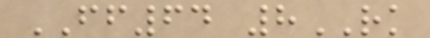FF64 8RK
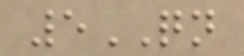5QN
